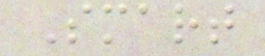Smart
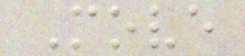Move
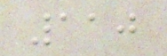110
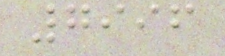7996
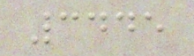3445
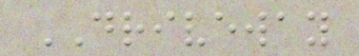DRIVEWAY
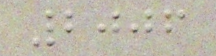2006
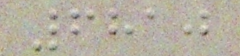6810
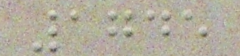1745
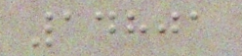14801
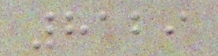8129
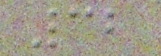32
